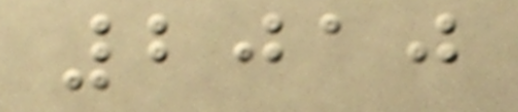2010
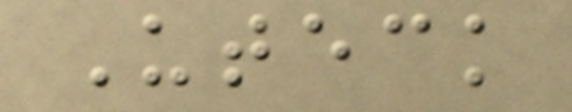Uteck
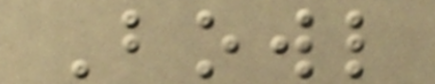Bowl
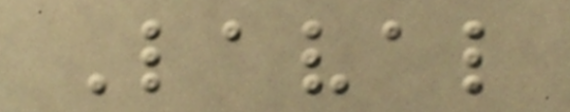Laval
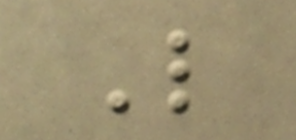L
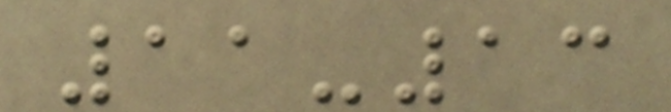11-13
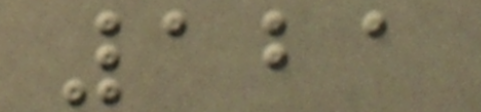121
